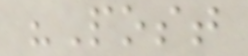"Post
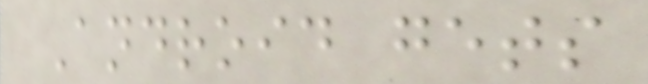Android gets
